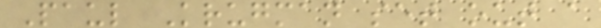Paul Krugman set out a
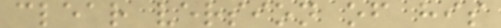clear version of his
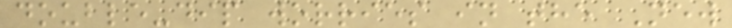double-dip worries in the New
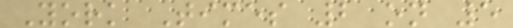York Times 2 on 5
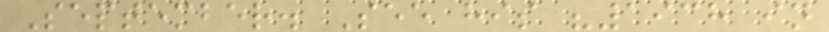September. See his "1938 in
